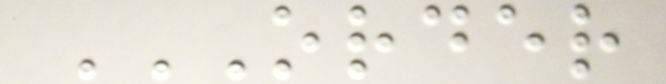ORDER
